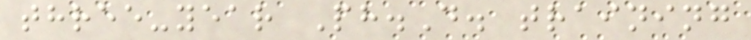three-year Ph.D. training
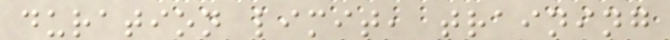duration limit, training
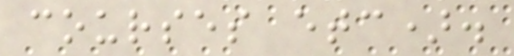courses etc).
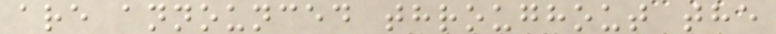are announced throughout the
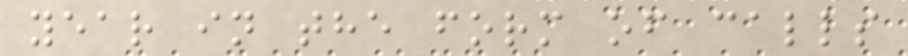year in the form of calls
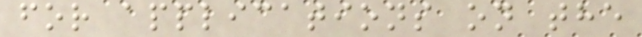for applications on the
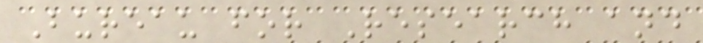Bureau for Research and
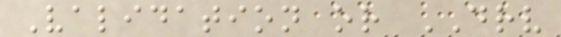Validation or DRV
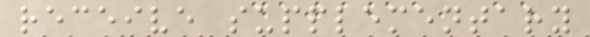receive supplementary
